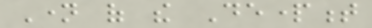Name of the Department
